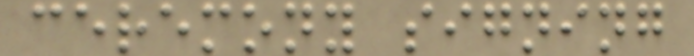ceremony signing
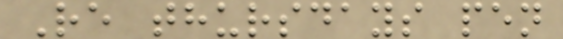Re thursdays pen
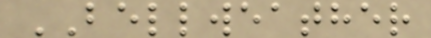BELLWEATHER
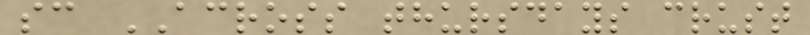sc ACROSS thursdays crust
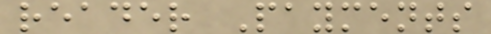reader Payments
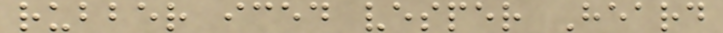rubber iced vesper Heard
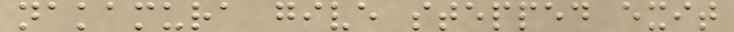nakamura give stepped exit
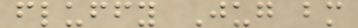fluffy Jug bm
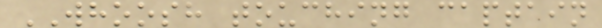WHOOSH touching captain
